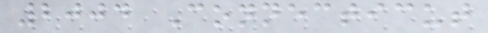2004 Connecticut
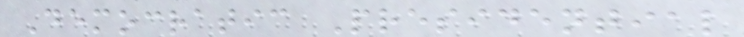Democratic Presidential
